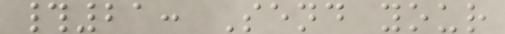#21: Send your
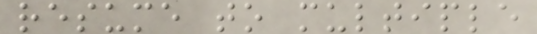resume to multiple
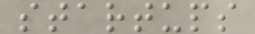startups
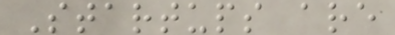Startups are
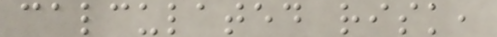calculated risk,
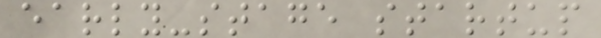early-stage startup
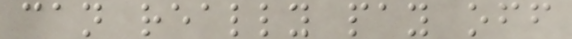can really pay off
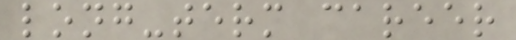long-term career
